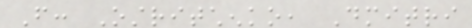From: Ostritchenko, Dmitri
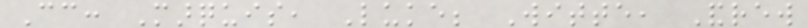Cc: Marquis, Luke; Witte, Andrew
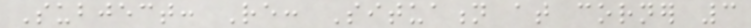Subject: Re: Situation at corner 3
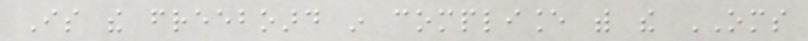Is the freeboard in compliance with the OMS
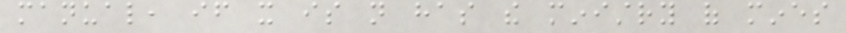manual, if it is not has the ministry of mines
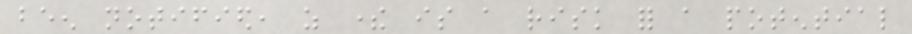been notified, as there is a risk for a potential
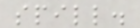spill.
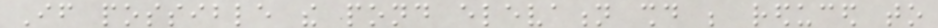If possible the pond elevation should be reduced to
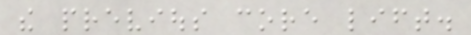the previous core lift.
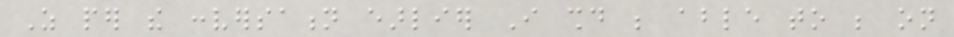As per the conversation earlier I should be able to be on
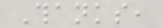Thanks,
